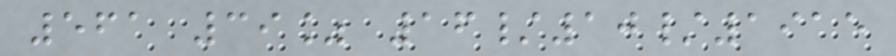561 39% 16/10/1915
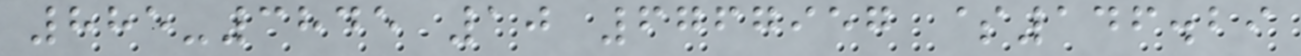885-3845 10 6767957 $146.29
